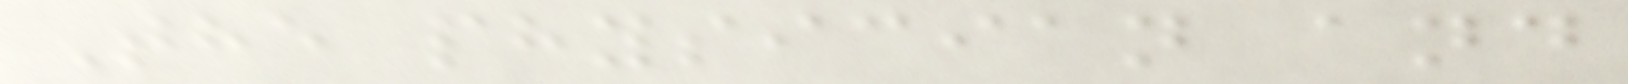The physician and
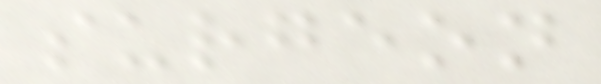surgeon
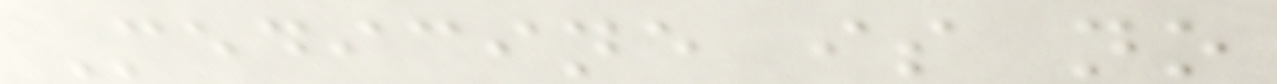Medicine is no
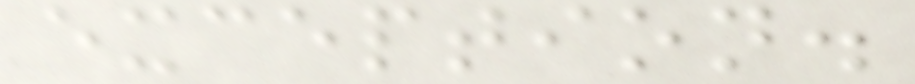exception.
